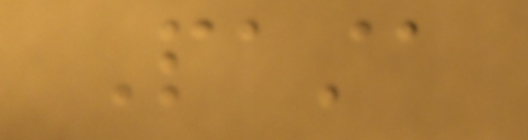Pasta
